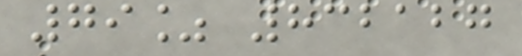79% 832127
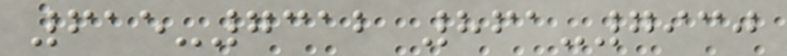615-7312 861-7930
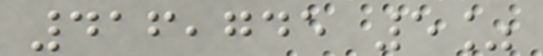416,745 5%
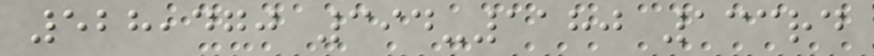528,470 394-1180 133rd
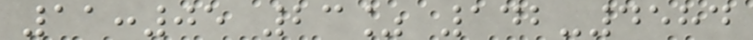11:05 23% 142-4584
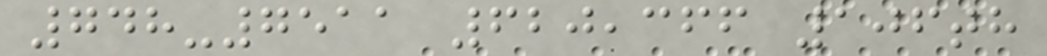748-7511 620,366 106th
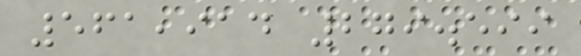561,914 279.599
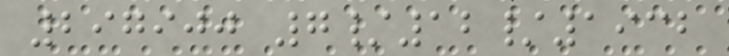297900 7/12/1932
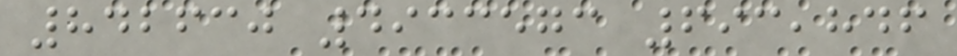842630 4933573 693,846
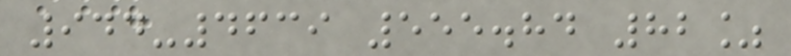944-4639 555.84 82%
